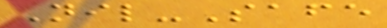Nil-Safe
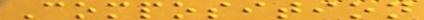Composition
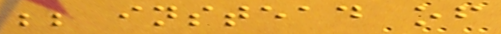;; instead of
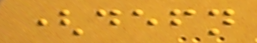(defn
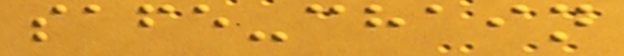safe-chain
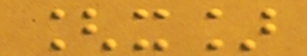[x]
